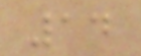14
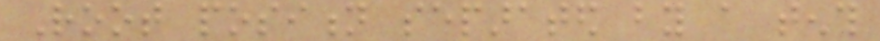Root position separated by a tenth
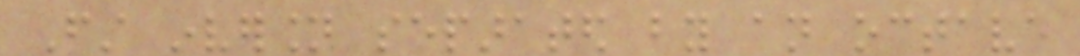First inversion separated by an octave
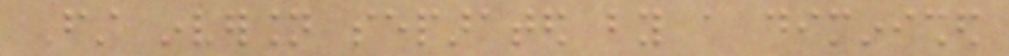First inversion separated by a diminished
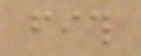fith
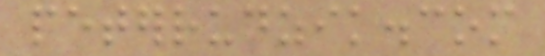peterrudzik.com
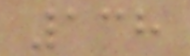138
